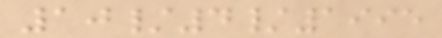10/4/1995
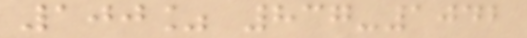100% 837-1042
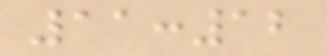11:12
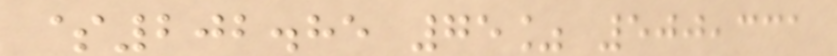$202.85 75% 500,331
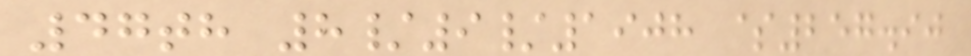47th 8/9/1908 $257.90
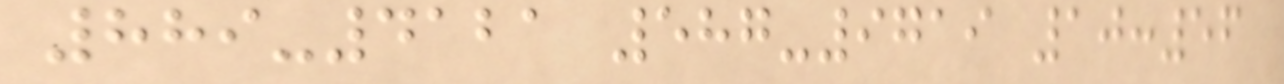889-4121 587-9719 10:56
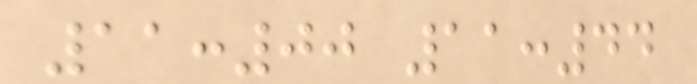11:00 11:44
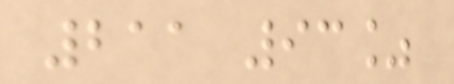211 93%
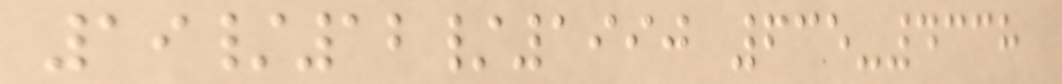19/12/1990 635-4338
